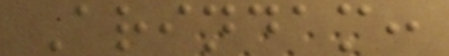Arindam:
